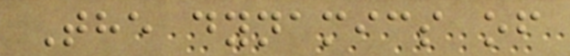The dynamics of
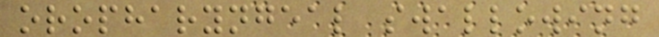oropharyngeal swallowing
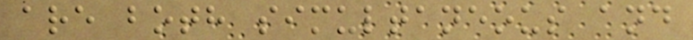are both simultaneous and
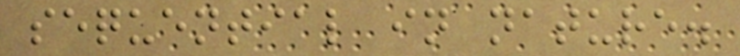sequential in nature.
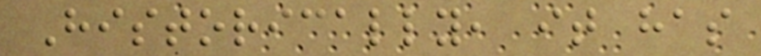Historically, it has
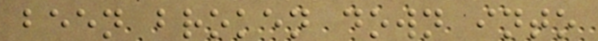been broken down into
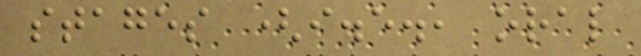stages (i.e., oral
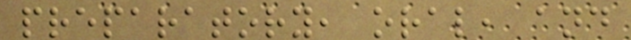preparatory, oral, and
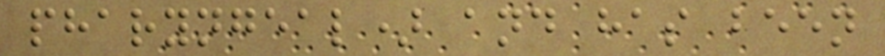pharyngeal) and has been
